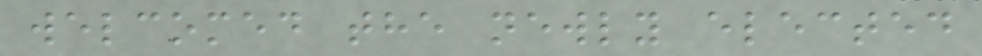welcomed the newly elected
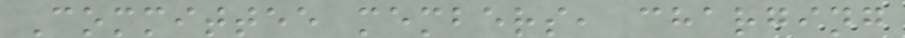Committee members, charging
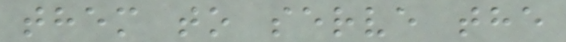them to serve the
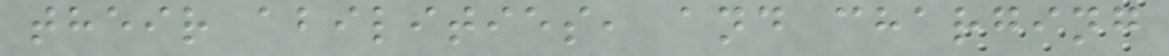their abilities, and charging
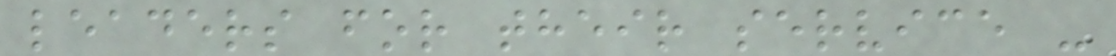leaders for their service -
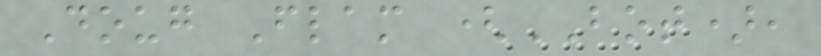Doug Flam (BOT),
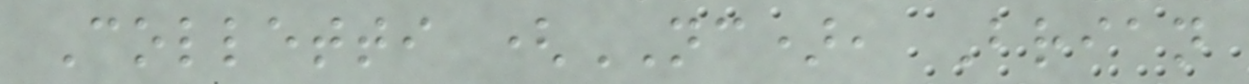Colletti (NC), Brian
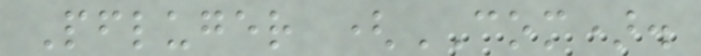Pfluger (COM).
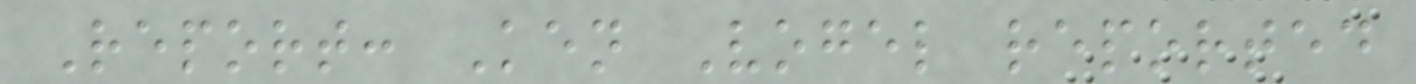Report: Ken Vogel reported
